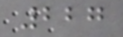227
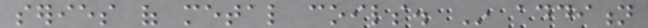series of metal coils. In addition
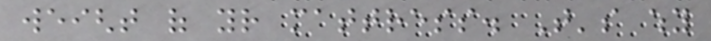weight of your mattress. That's why
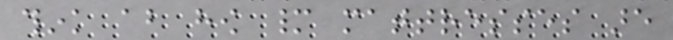think about how many mattresses are
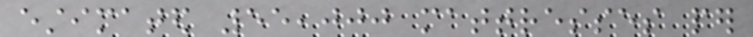estimated 55,000 mattresses per
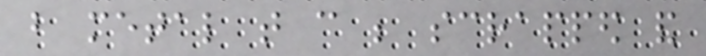but metal that can be scrapped and
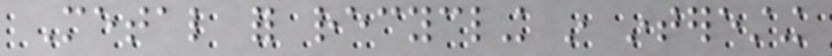Metal for recycling in interesting
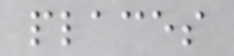places
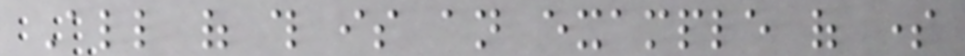All of this is an example of some
